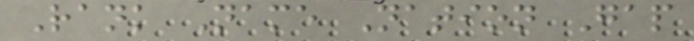Rank Name Nation Gap
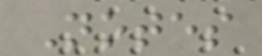Notes
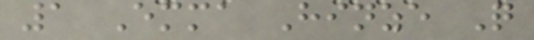1 Emma Hinze Q
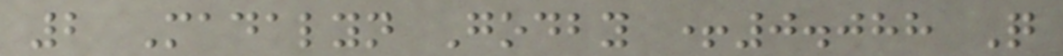2 Madalyn Godby +0.088 Q
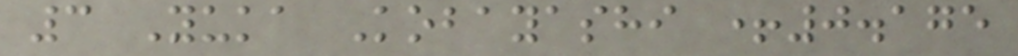3 Yuka Kobayashi +0.175
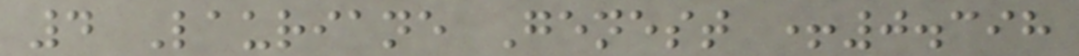4 Lauriane Genest +0.398
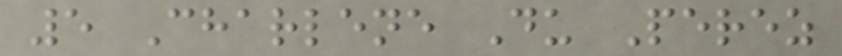5 Charlene Du Perez
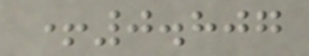+0.807
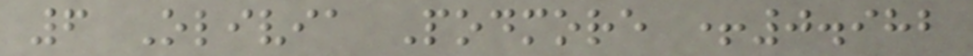6 Olivia Podmore +0.982
